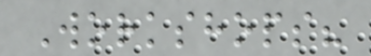Workshops?
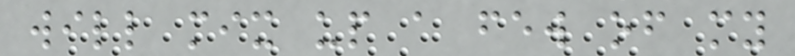will mix up a few of my
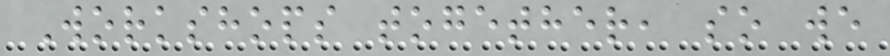Workshops together, so we
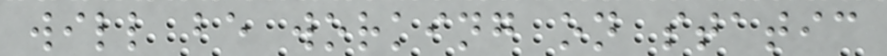will be working on static
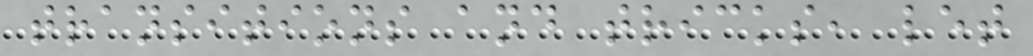transitions and tricks, let
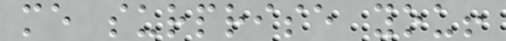me surprise you!
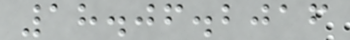18.06.2016
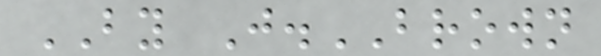BY J.BROWN
